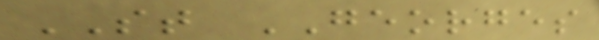ST GEORGES
